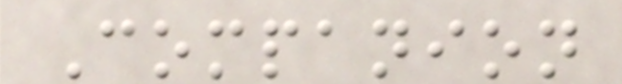Companion
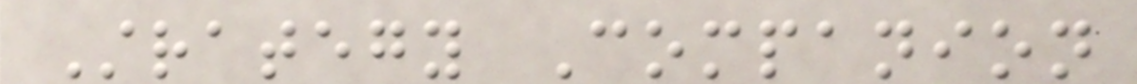Strategy Companion
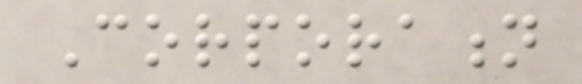Corporation
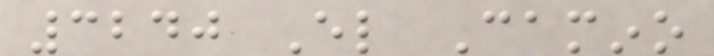3240 El Camino
